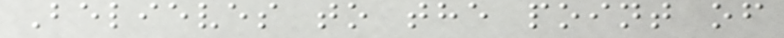Believes to the point of
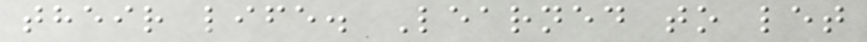their life. Learned to let
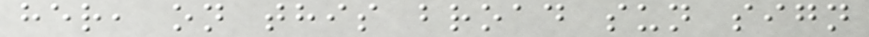her, on this broad sun sign
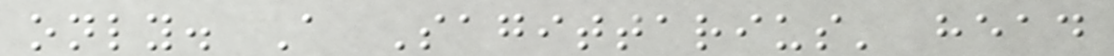only. A Sagittarius' head
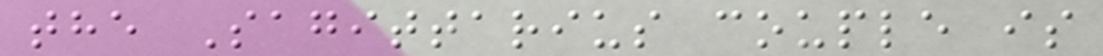the Sagittarius couple is
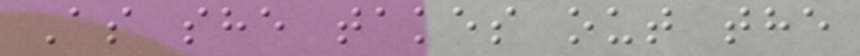As she takes out the
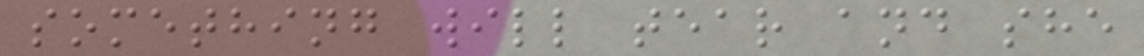something will tear and she
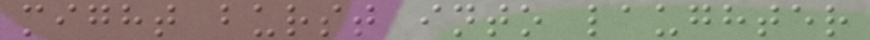might burst into laughter
